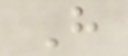H
